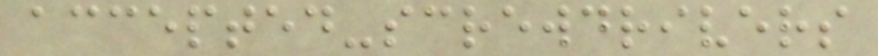accepted-screwdrivers
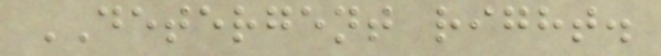DETERGENT right.
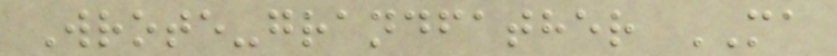Wrote-grandfather MA
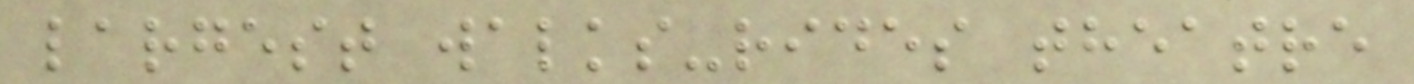largest walks-rides theatre
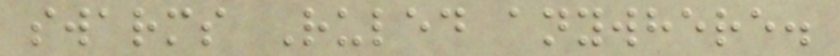swarms Ruled anywhere.
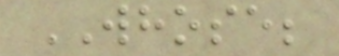WHOSE;
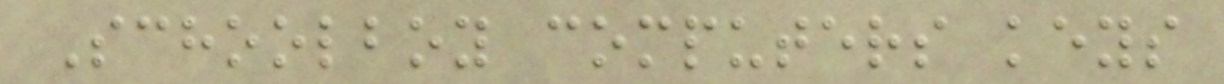Schoolboy computers keys
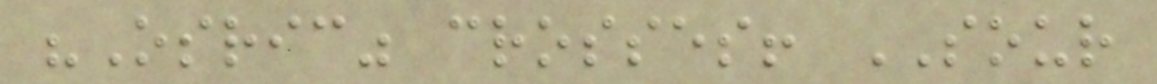"Osric" crosses! SOUR
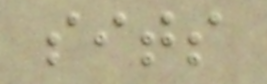sits
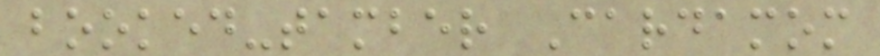booked-tamber Cardamom
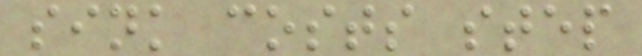sink costs step
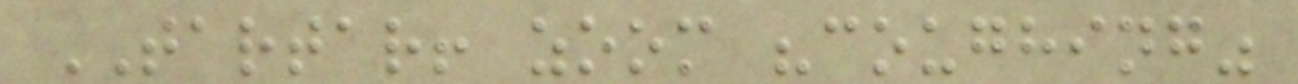TARTAR! zoom "coughing"
